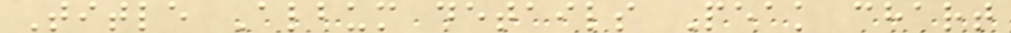Title Album details Peak chart
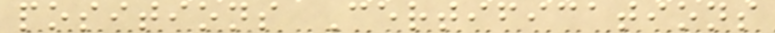positions Certifications
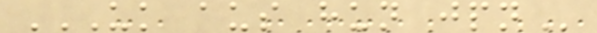UK AUS HUN JPN
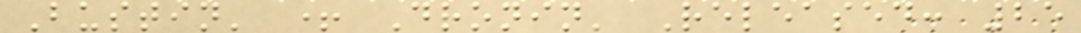Bustin' + Dronin' Released: 25
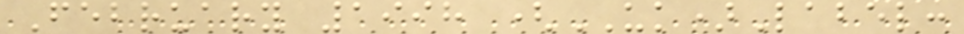February 1998 (UK)Label:
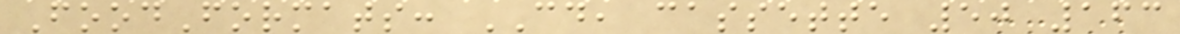FoodFormats: CD, cassette 50 163
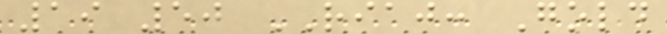19 50 RIAJ: Gold
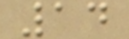14
